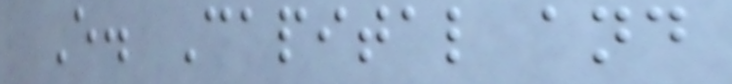E. Capital and
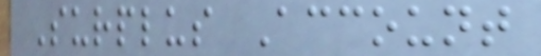Surplus Account
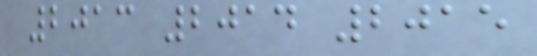2013 2014 2015
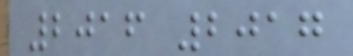2016 2017
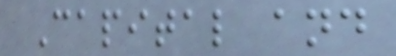Capital and
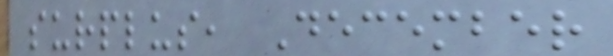surplus, December
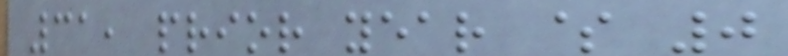31, prior year $ 0
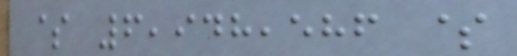$ 6,948,586 $
